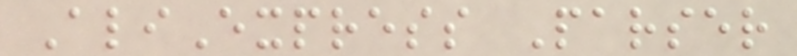AliExpress Parser
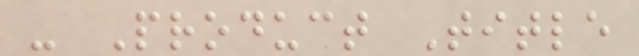- Product Title
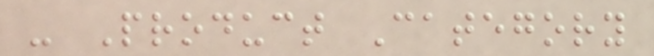- Product Category
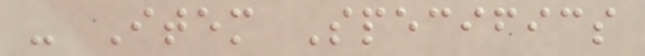- Item Specifics
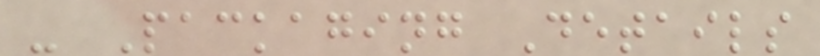- Packaging Details
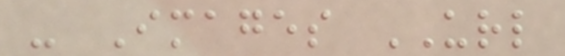- Images URL
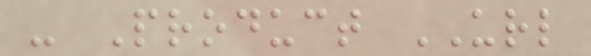- Product URL
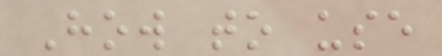How to use
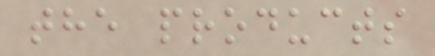the products
